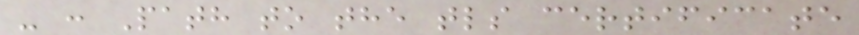- : Path to the tls certificate
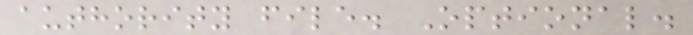authority file. Optional.
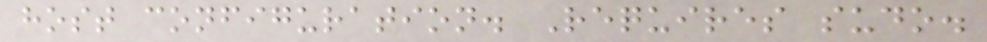host configuration. Requires sudo.
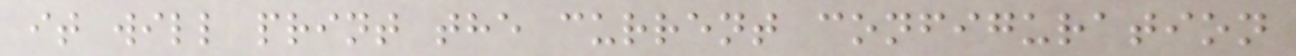it will print the current configuration
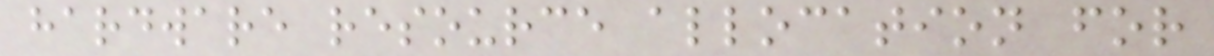hardware resource allocation for
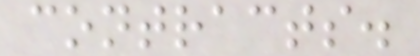contracts.
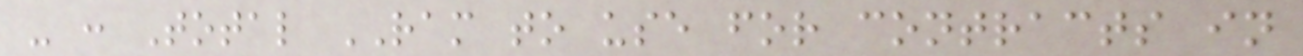- : Total RAM to use for contracts in
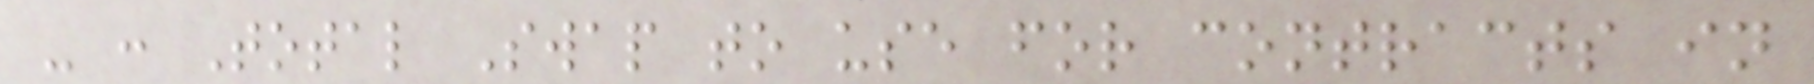- : Total Swap to use for contracts in
